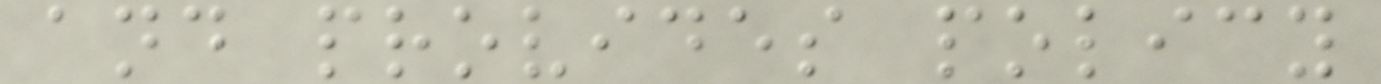and provides policy
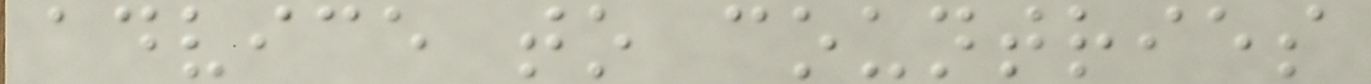advice to countries
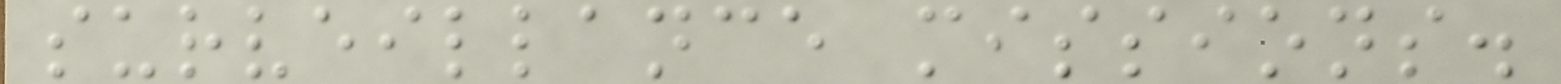surveillance missions.
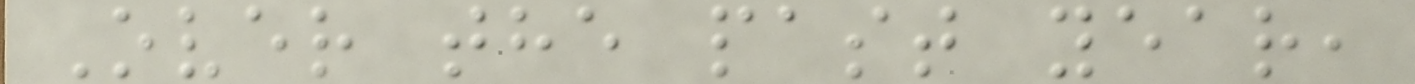Over the past year,
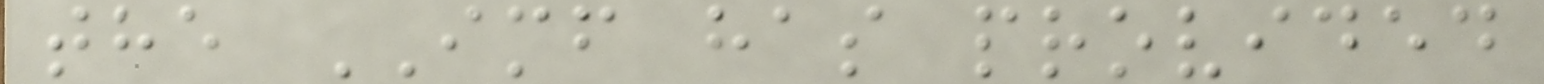the IMF has provided
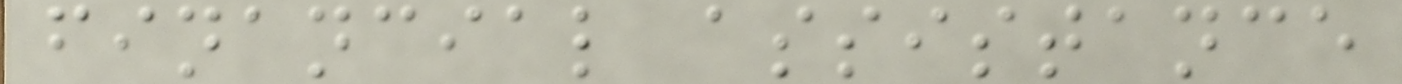financial assistance
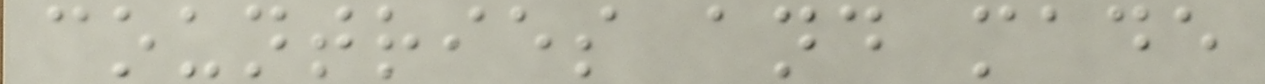countries and made
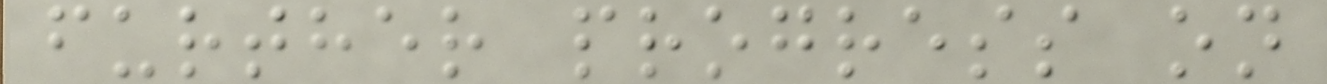further progress on
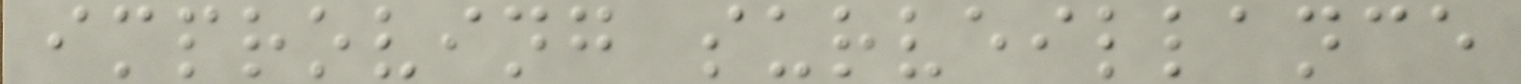improving surveillance
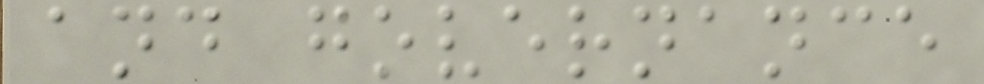and governance
